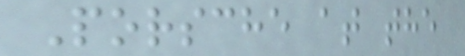Porsche at the
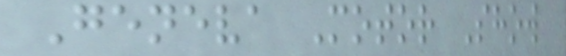Geneva Motor Show
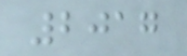2017
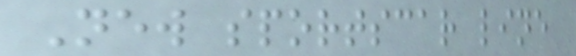New sportscar line
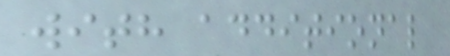with additional
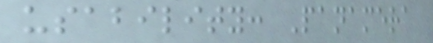usability: Panamera
